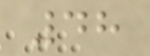48
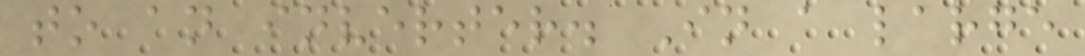to an inverter. In a large
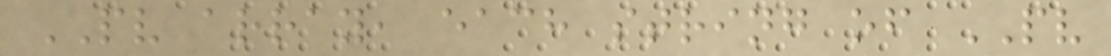PV array, each string of PV
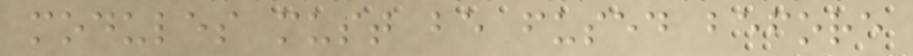modules must be fused before
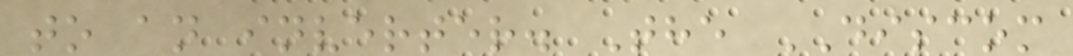to an inverter. The DISCOM
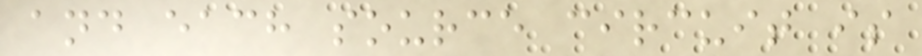and each source circuit is
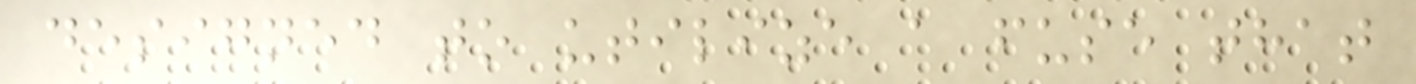designed to utilize a fuse that
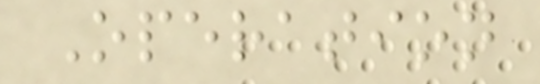Operation
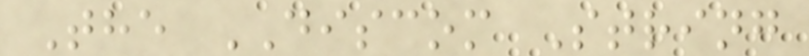The DISCOM String
